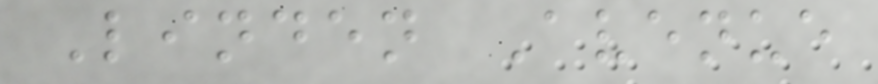Linden Avenue
